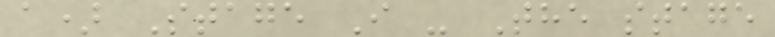a) Stage I - The stage
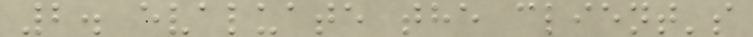2. evaluate the client's
